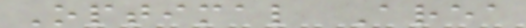Optimal Area
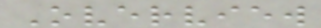Overview
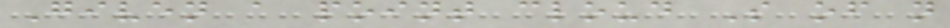Given a point cloud S of n
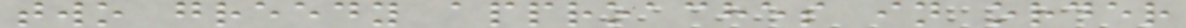two greedy approaches in order
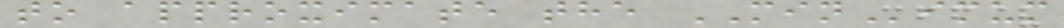to approximate the MINimum
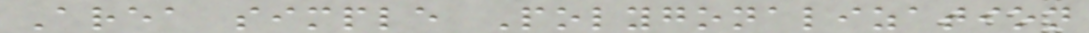Area simple Polygonalization
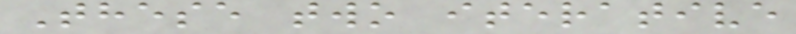These two iterative
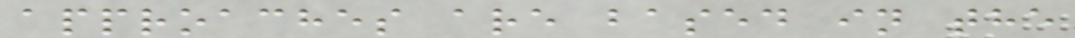approaches are based in the
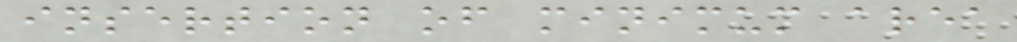insertion of minimum area
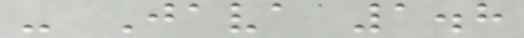- Java 1.8
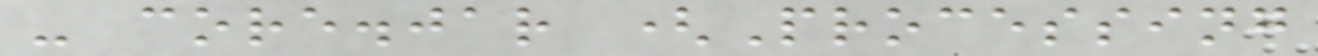- core.jar (Processing
